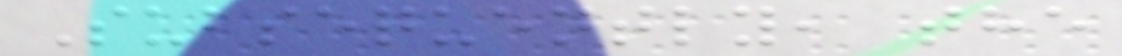Subsequently, the
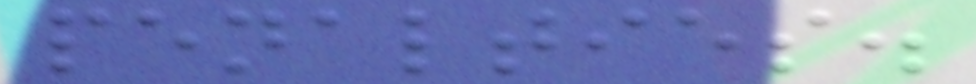penalties.
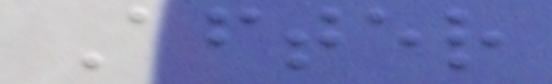After
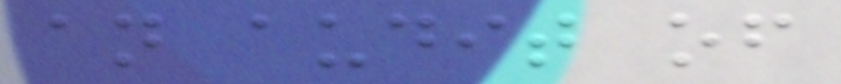an audit of
